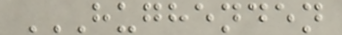HUGHENDEN
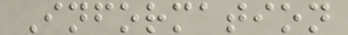Information
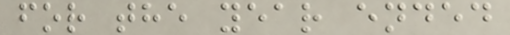for the year ended
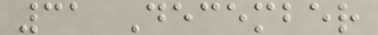31 December
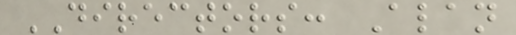DIRECTORS: Alan
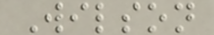Wilson
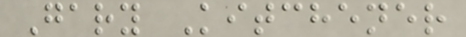Gary Kitchener
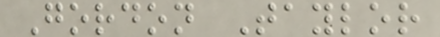Gordon Taylor
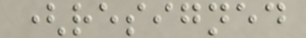(resigned
